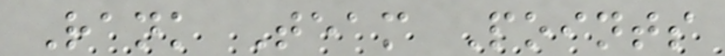Rank Team Points
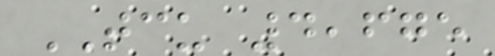TCU 4,675
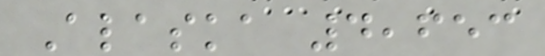Alaska 4,653
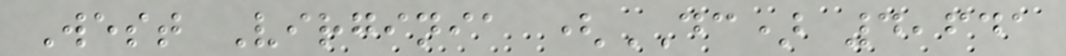West Virginia (DC) 4,641
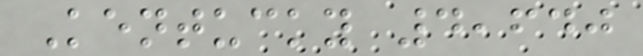Kentucky 4,640
